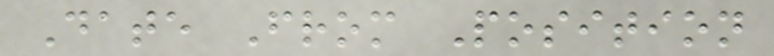Date From Position
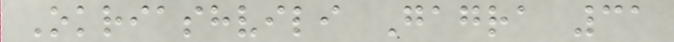Okriashvili Gagra 31
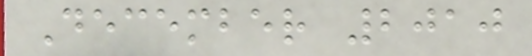December 2010
